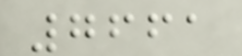7661
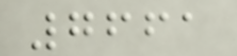7661
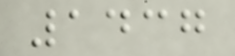1437
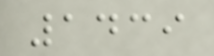1439
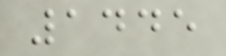1445
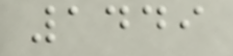1449
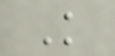K
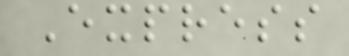Express
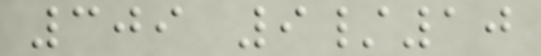309 9/10
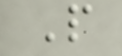P
